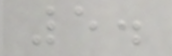5.
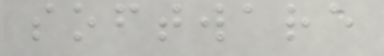software
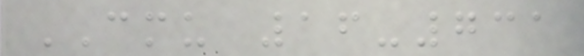CMU 16-731
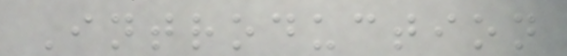Introduction
